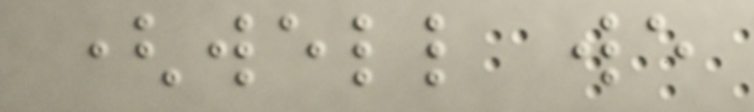(well we
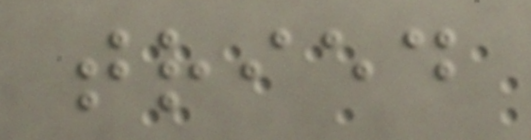tried
